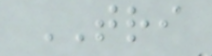TRI
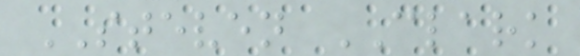STEVEN CLARK
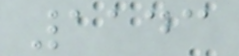1143
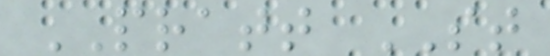PRATT ST
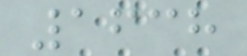1638
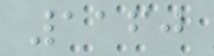1160
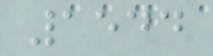1544
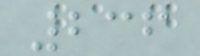236
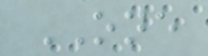ONE
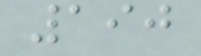190
